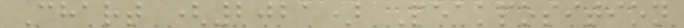Chart (2021) Peakposition
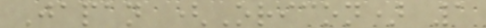Japan (Oricon) 1
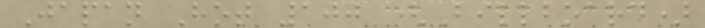Japan Hot 100 (Billboard)
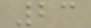23
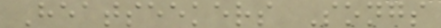Heatseekers Songs
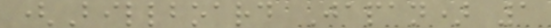(Billboard Japan) 1
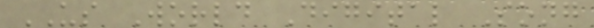US World Digital Song
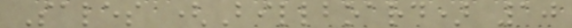Sales (Billboard) 10
